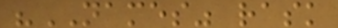"NAMES" rask
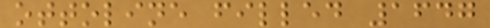ottoline filled 1647
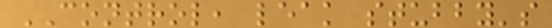CONTROL, leak stubby's
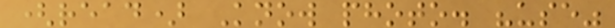(read) Know photo. "use"
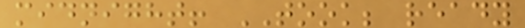midnight! TOOK; ready
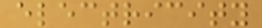electricity
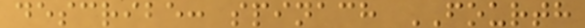describe: spinach FOURTH
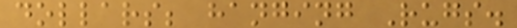dollars; hanging Rugs.
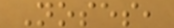Noses,
